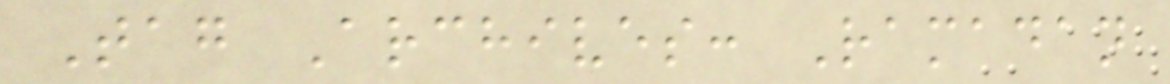Tag Archives: Ramadan
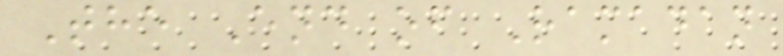The End of Ramadan
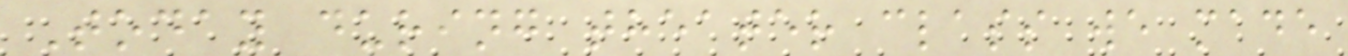Today during theater class we made
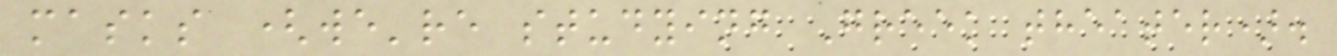masks (we're studying Greek theater).
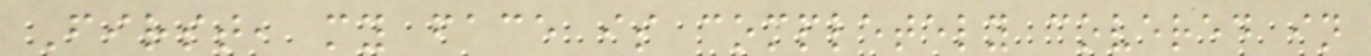First, my face is completely covered in
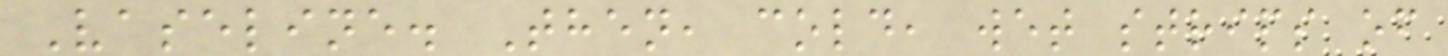Vaseline. Then, cold, wet strips of
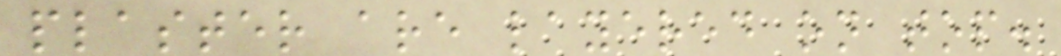plaster are layered on top.
